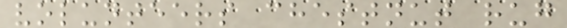volunteers chestnut rug
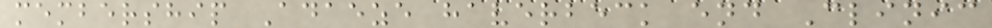membership Adaeze haverbeck end Clinic
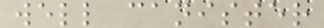well canister
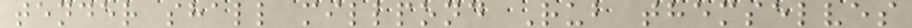tender shall millpond Rub themselves
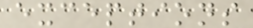exceptions
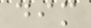dim
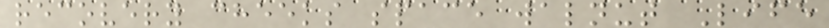recovery cheeks space walnut Life
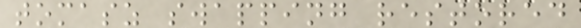tomasz swapping restored
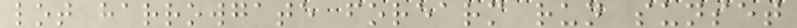lot harrowgate forearm run sunset
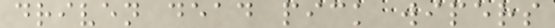driven dead pick wipers
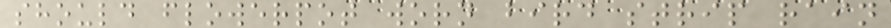should flowerpot worn bird strip rain
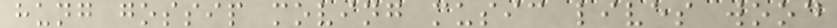hung gossip moving music lives wood
